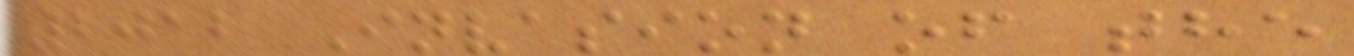2012 Invasion of the
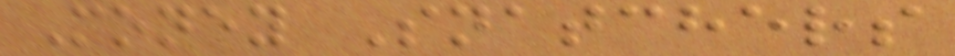Money Snatchers
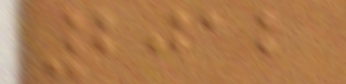2012
